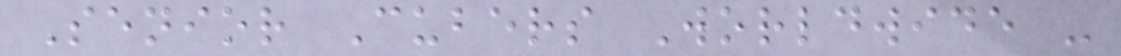Senior Cubers Worldwide -
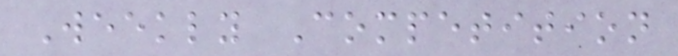Weekly Competition
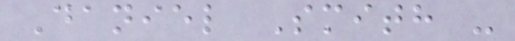Daniel Smith -
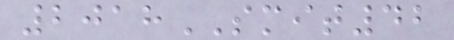2018SMIT42
